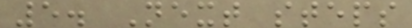5. Next steps
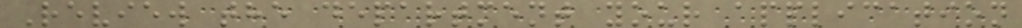Review the department your application
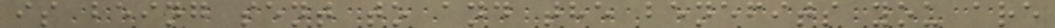is being sent to and the benefits you are
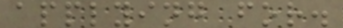applying for.
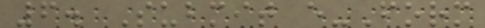6. Submit e-Form
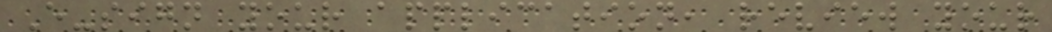E-sign your application, review your
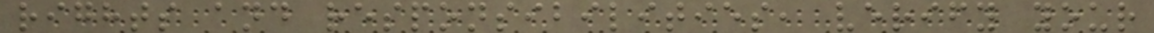rights and responsibilities, verify your
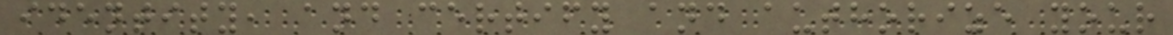identity, and certify and authorize your
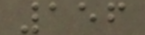156
